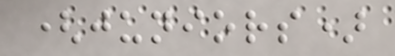(juniors)
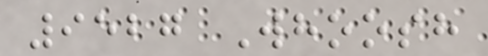9527 Whoosh
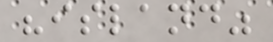"island"
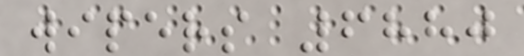wipers 6880
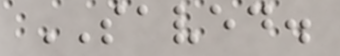SAVED.
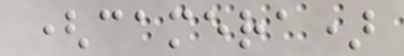(camera)
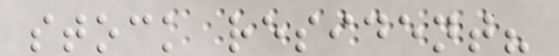stock resident?
